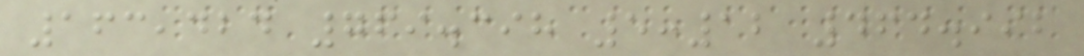163,424 769.398 5:12 464.992
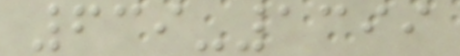639-1399
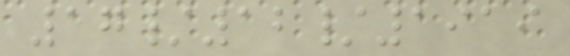17/12/1919
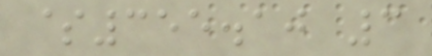$355.10 3
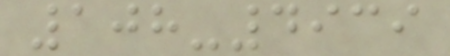108-4939
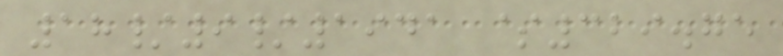18/9/1941 $329.75
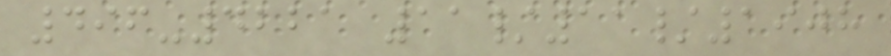496-4221 11/11/1908
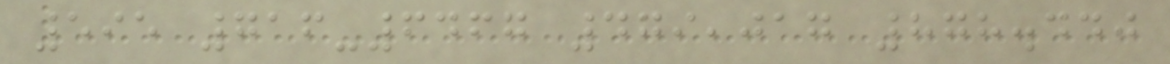595 716-6467 479,017 878.440
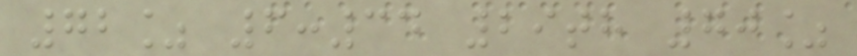72% 6:34 29th 70%
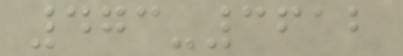473-3612
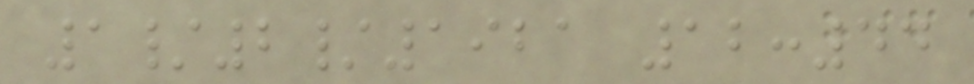1/2/1921 12:44
